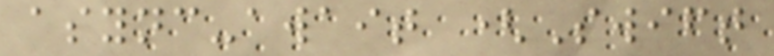async-await (Swift
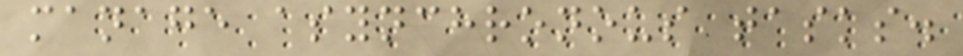manage asynchronous tasks.
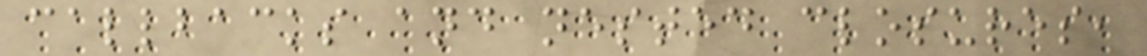callbacks and nested closures,
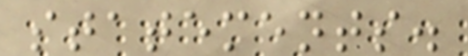statements.
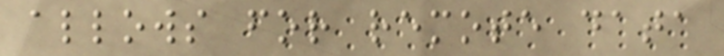allows for remote data
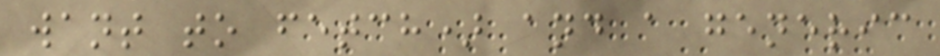want to fetch) and a generic
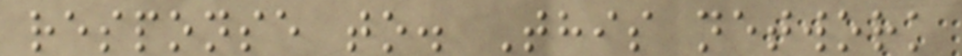response to. This network
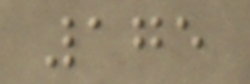175
